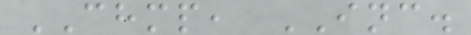CHMP, INC.
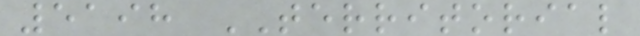5198 TERRITORIAL
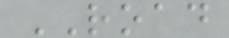ROAD
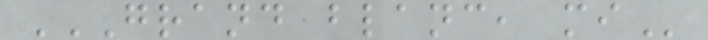GRAND BLANC, MI
